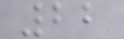22
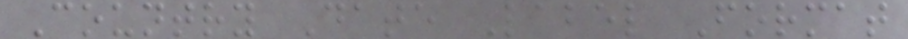Country Date Label Format
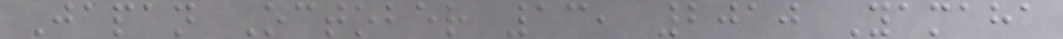Japan October 13, 2010 Yamaha
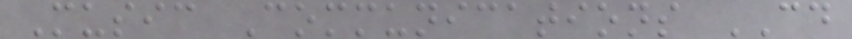Music Communications CD
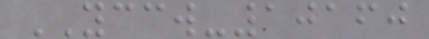YCCW-10160
